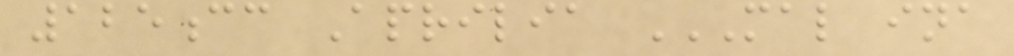125cc Aprilia MAL INA
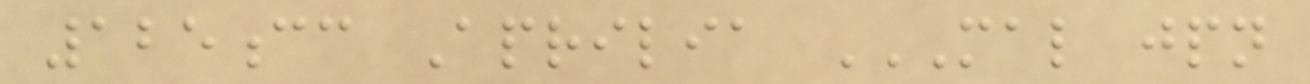125cc Aprilia MAL JPN
